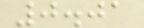0.01
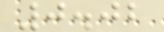0.02
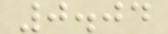0.04
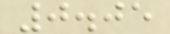0.05
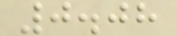0.08
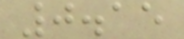0.15
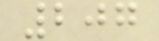207
